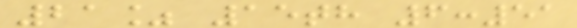21% 15th 6:51
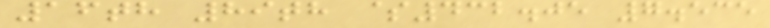16th 89th $432.05 7.535
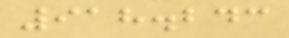918.243
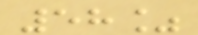58%
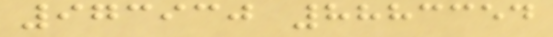973930 8883354
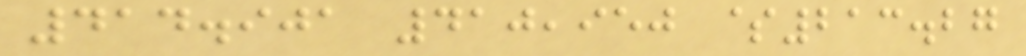414.901 410,950 $213.27
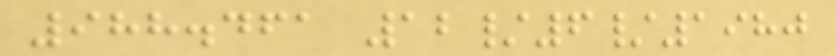988.461 12/6/1980
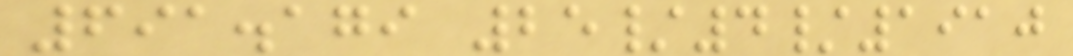691.179 25/4/1910
